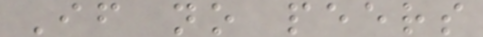If no peers
